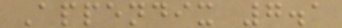Appendix 7.1
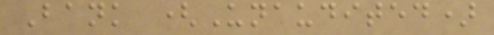Bank (Unaudited)
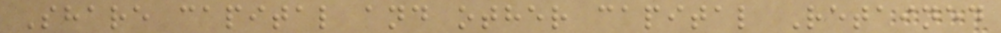Share capital and other capital Retained
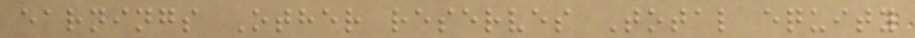earnings Other reserves Total equity
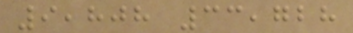9,808 33,728
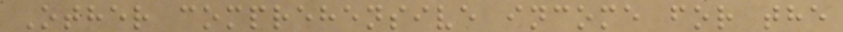Other comprehensive income for the
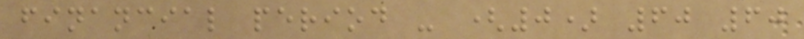financial period - (0) 60 60
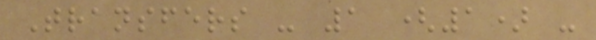Transfers - 1 (1) -
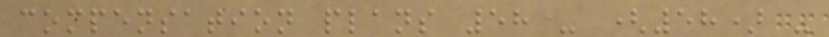compensation plans 58 - (58) -
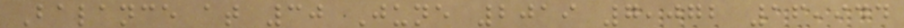Balance at 30 June 2019 7,072 16,944
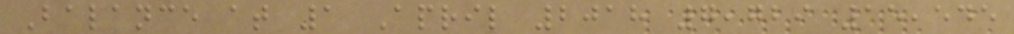Balance at 1 April 2018 7,729 15,545
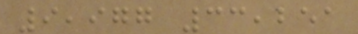9,977 33,251
